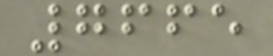7665
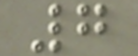7
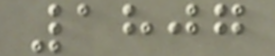1807
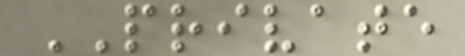PRIVATE
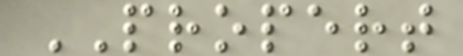PROPERT
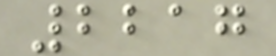2217
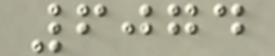6074
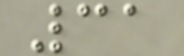31
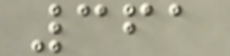361
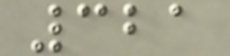321
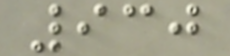930
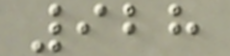928
